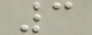3
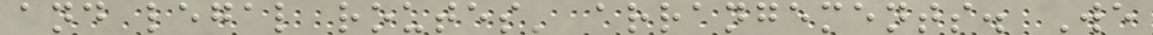and legal routes' arrangements. We
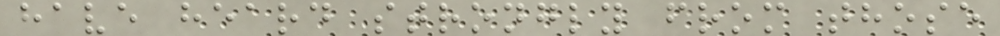have heard strongly from those
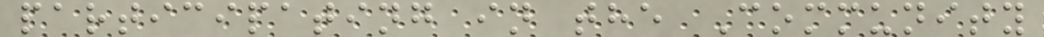participating in the Community
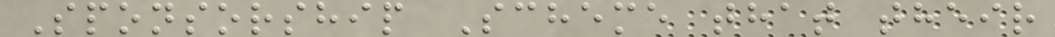Sponsorship Scheme that their
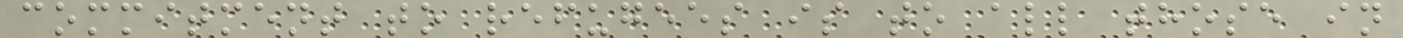commitment to refugees is to all those in
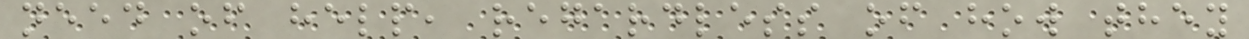need of help, regardless of how they
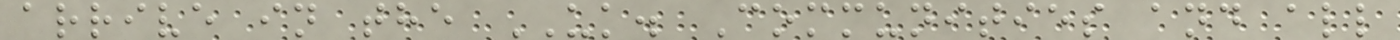arrive in the UK. Communities and all
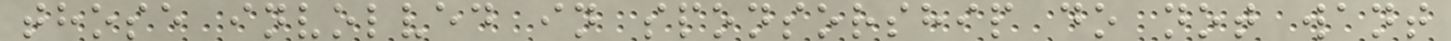those involved in sponsorship do not want
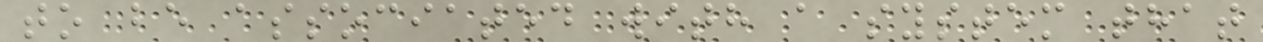to be associated with a system that
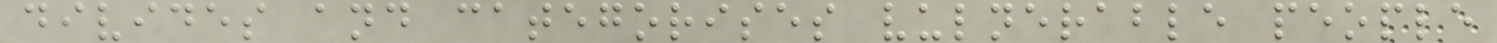divides and categorises vulnerable people
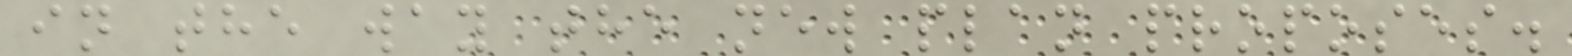in the way the new plan proposes.
